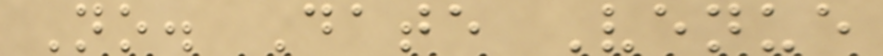No. Date Venue
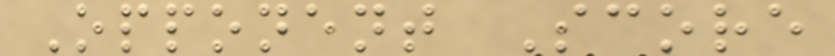Opponent Score
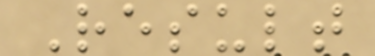Result
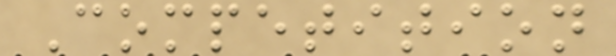Competition
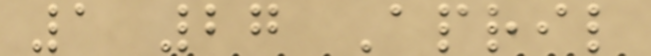1 27 April
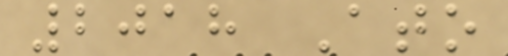2018 Ato
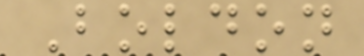Boldon
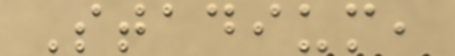Stadium,
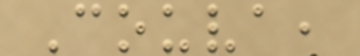Couva,
